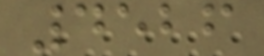4526
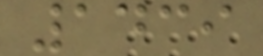1439
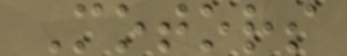Motors
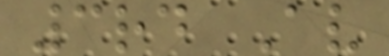3rd Av
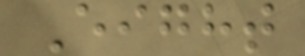Eight
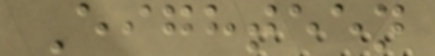Eighteen
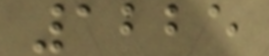1225
